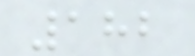182
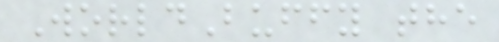WorldBuffy the
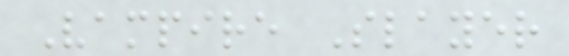Vampire Slayer
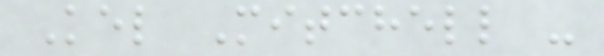Kel Mitchell -
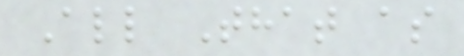All That as
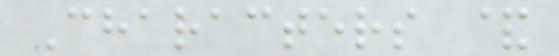Characters &
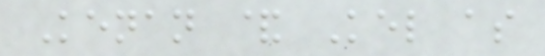Kenan & Kel as
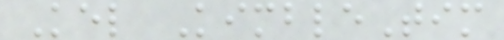Kel KimbleTim
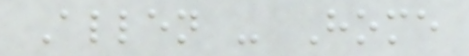Allen - Home
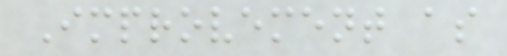Improvement as
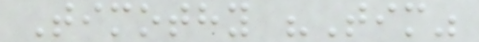Timothy "Tim"
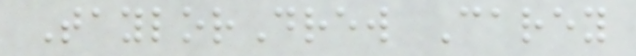TaylorDrew Carey
